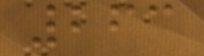263
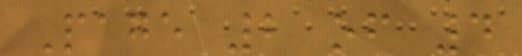Page 2 of 4
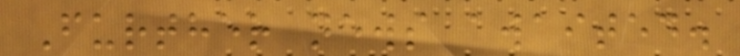Further news awaited.
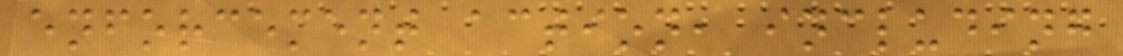enforcement action, including
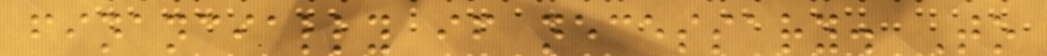financially if necessary. To
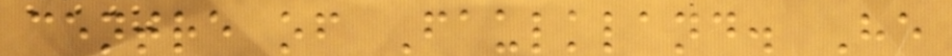centre of Faulkland. He
